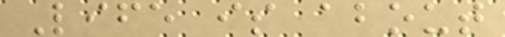Life is about
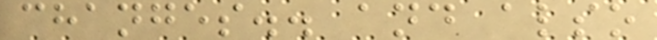changes.. and also
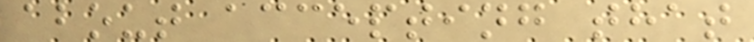about accepting that
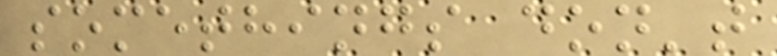somethings don't
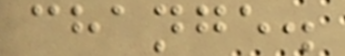change.
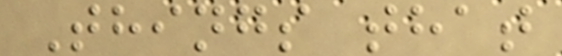Things that
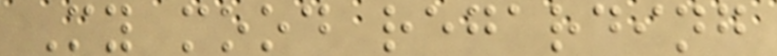My mood regarding
